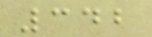342
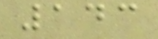143
